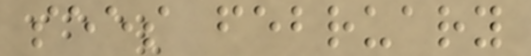sees february
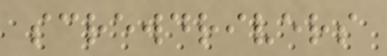screwdrivers
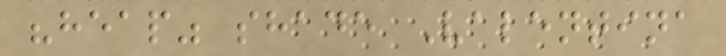"heap" shade Valentina
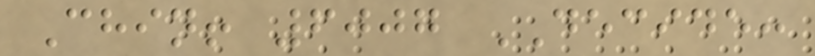Chin! 6007 DECIDE:
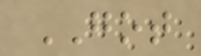GOT
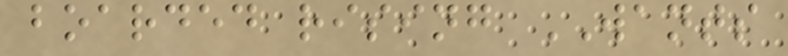boarded rising WANTS
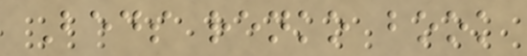Beds renko book
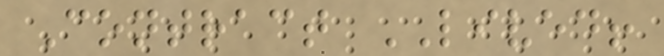Contract LIVED!
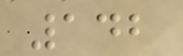142
